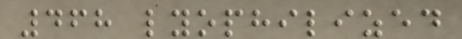468 lyophilized
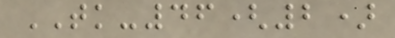TK-46(2)
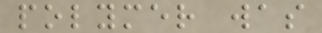polymer was
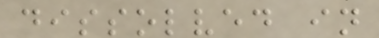dissolved in
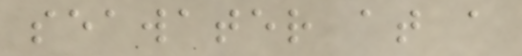seawater at a
